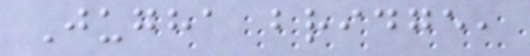Jugha bridge,
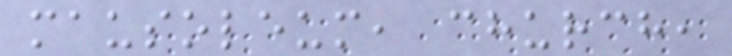mausoleum, church,
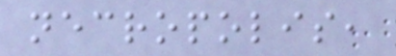necropolis,
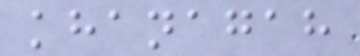khanagah
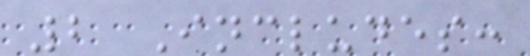2 Includes:
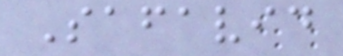Safavid
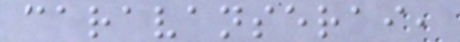caravanserai,
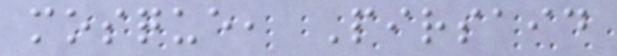mosque, Pirsaid
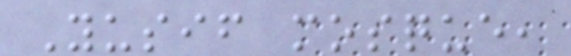Yusif mosque,
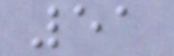51
